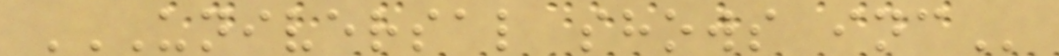UNIVERSAL SHOWS INC
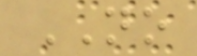NO
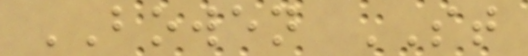BOWEN ST
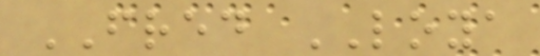FRED LOYA
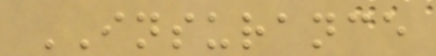INSURANCE
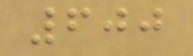600
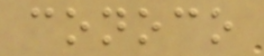conoco
